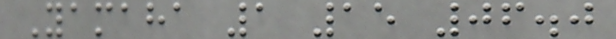Yamaha 1 15 06.0
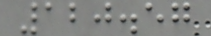120.57
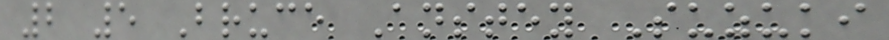2 5 Bruce Anstey Suzuki
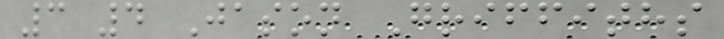3 4 Jason Griffiths
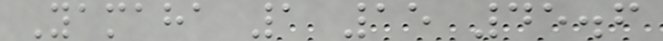Yamaha 1 15 45.6
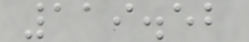119.52
